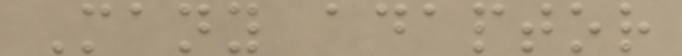Many adaptor
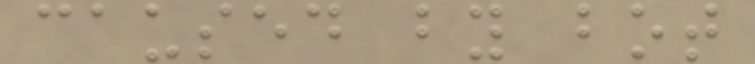caused by bot
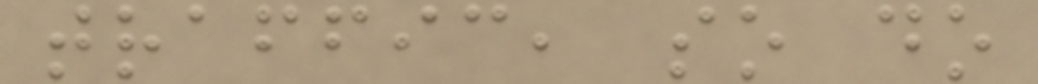traffic, so do
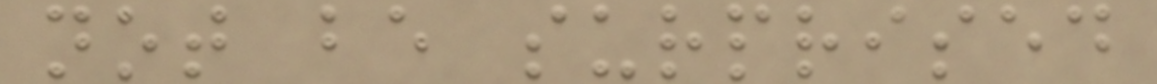not be surprised
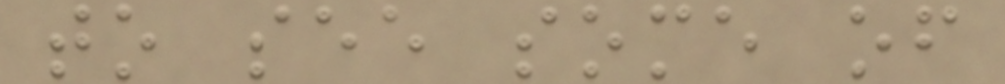to see some of
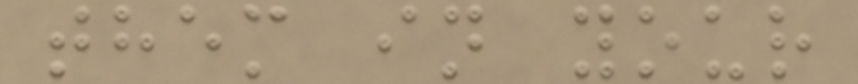them in your
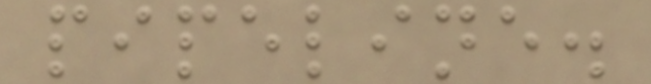pipeline.
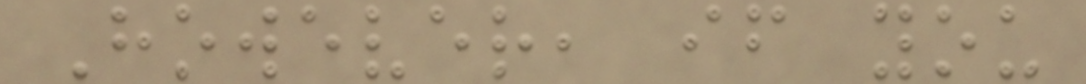However, if you
